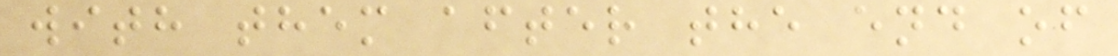with them after the end of
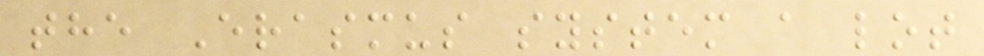the Erasmus system a lot
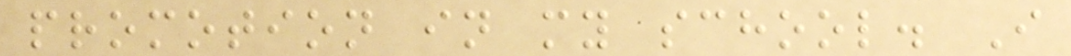promotion in my school. I
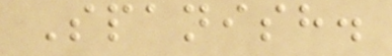Spanish.
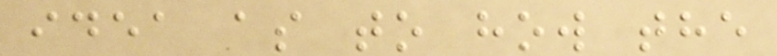idea as to how the
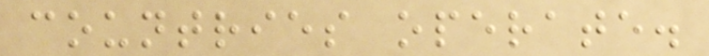countries operate.
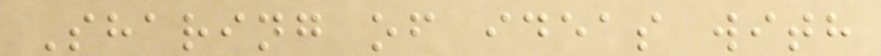Sharing of ideas with
